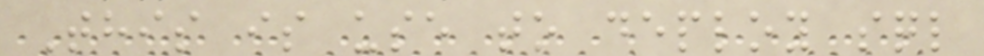This is use to deploy sql
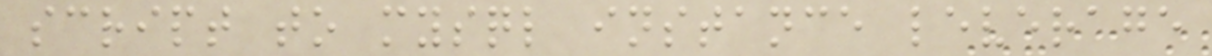script to mysql instance leverage
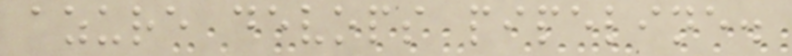azure devops pipeline.
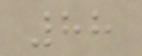88
